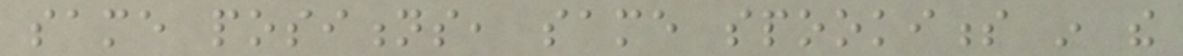same positions, same spookiness in the
